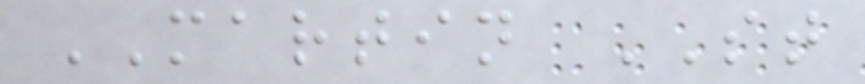MARTIN ST
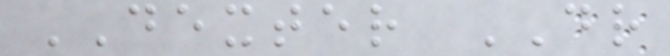DEXTER DR
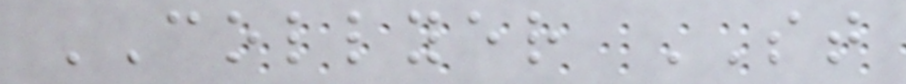COLLYER ST
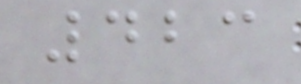423
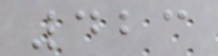423
